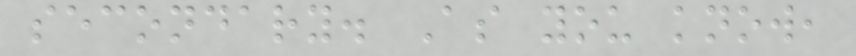secondary. As you know,
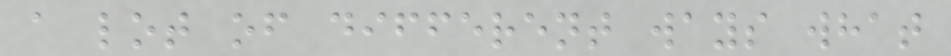a lot of different ways what
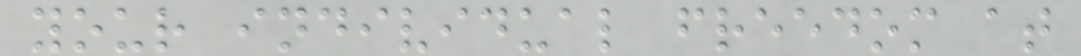your individual freedom at
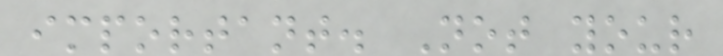important. Not your
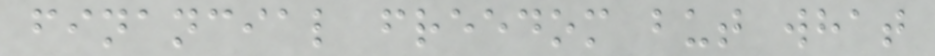financial freedom but what
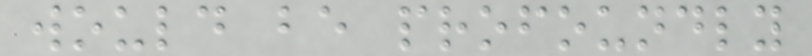would be profoundly
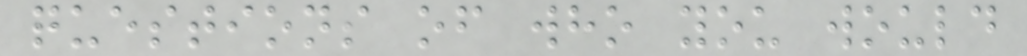questions of who you would
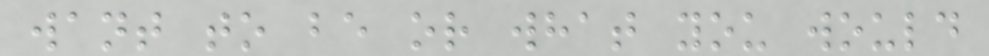want to be or what you would
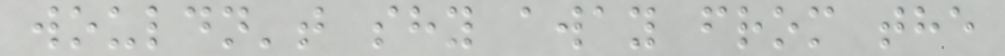wouldn't shy away from the
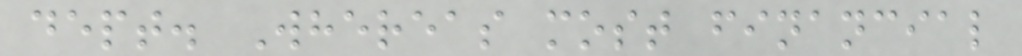dept. Whereas most financial
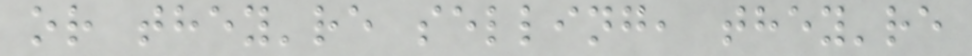or they're selling, they're
